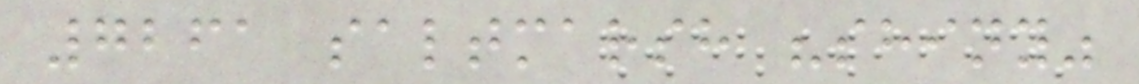7261 saltmarsh "shiny"
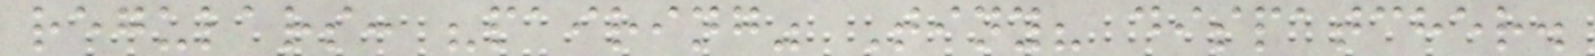regulars: "pairing" Tiny? dispatcher.
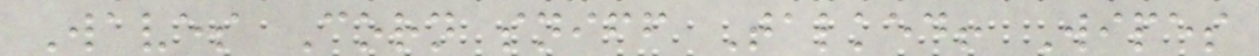Waves Corn sniff Talked! Wipes
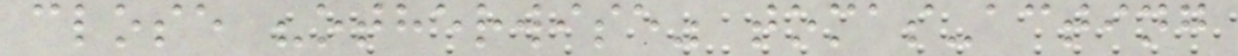close "otherwise" tomas-acting
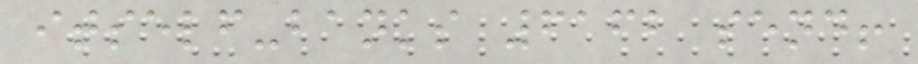itself-banks 6162 send!
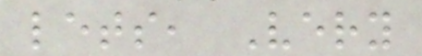lets, Very
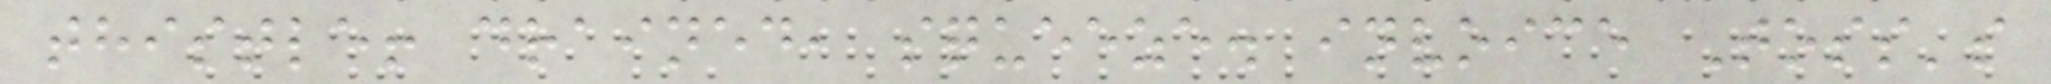thistle! drained, squeeze. invoice Toss's
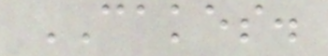CAKES.
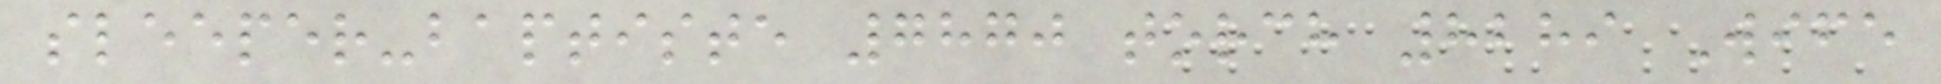sleeper-baptiste 7870 torch 8289 Wife
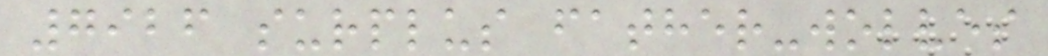7926 surplus father-wolves
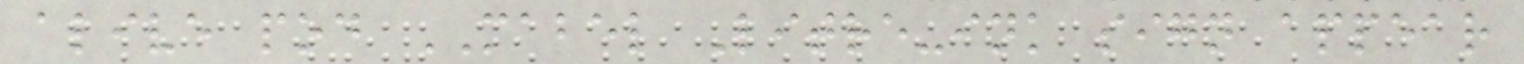alive pod MABEL Litre-ink sign appear
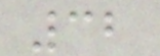32
